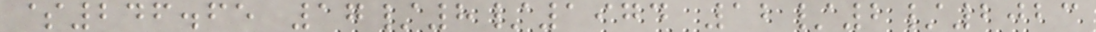$246.65 17/8/1974 12/2/2023
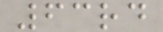63rd
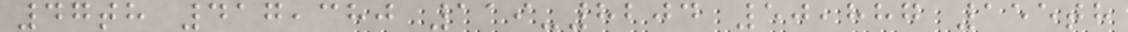47th 417,380 119-8204 50,887 155th
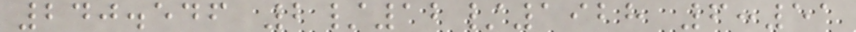240.546 2/12/1928 6:51
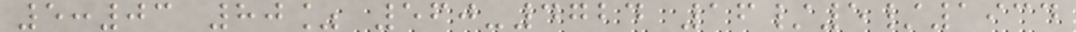5:03 80% 560-4724 16/5/1934
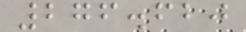276.620
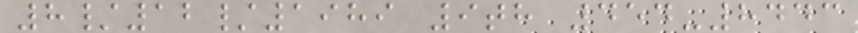8/12/1989 9th 454-8443
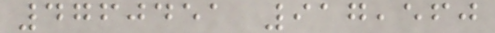4760451 917,560
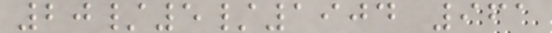20/5/1904 961
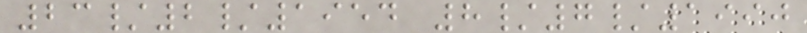23/2/1954 8/7/1990
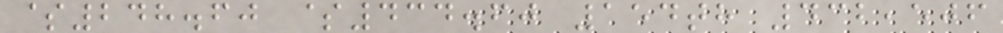$248.60 $434.60 154th 432,506
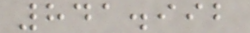841.992
